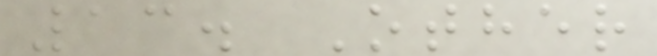13. Other
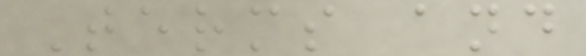Terms and
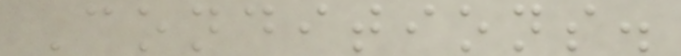Conditions.
